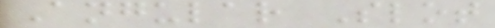Angular Slot
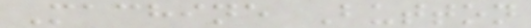Machine Button
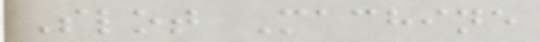Slot Machine
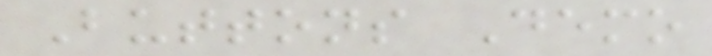Buttons Demo
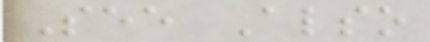See Also
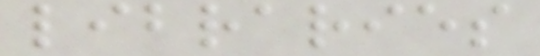libraries
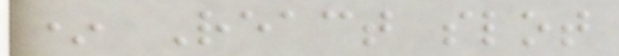* React slot
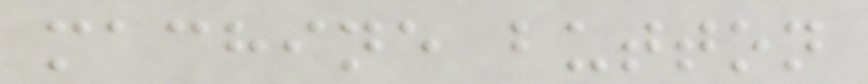machine button
